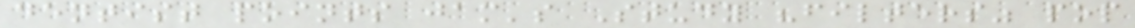dentist points jam's Study "filters" pop
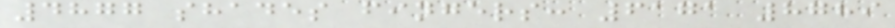4877 shades fingers: 6171 8789
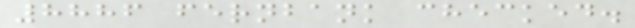8886 fernbank checked.
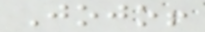Jojo!
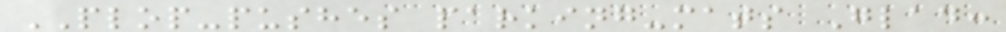PLOP-pushes parking-mats Glad:
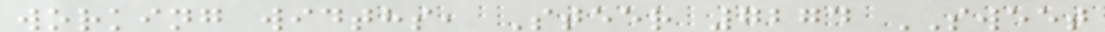working widths, Steer 7274 SWEET
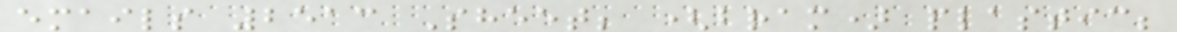emails 2513 Sheet; (bram) plastic;
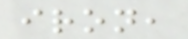iron,
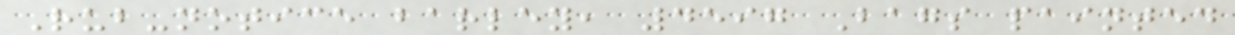Rub-notice barley, 4597 Bags painted
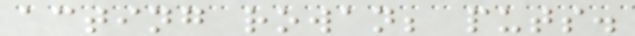acting rowan; puts.
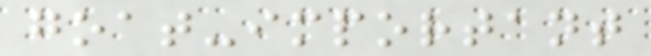goat-important
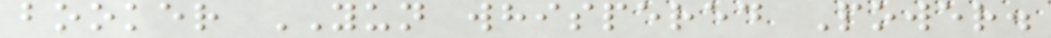booker YUN whispered Power.
